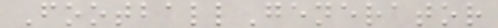FootballGenerator
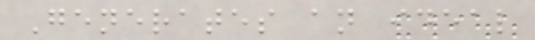Generates an ideal
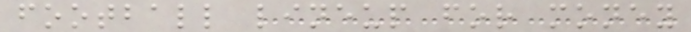football lineup for money
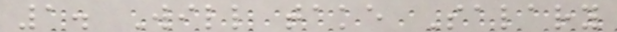1. Will take Salary
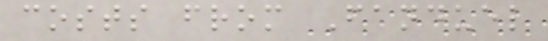costs from Fanduel
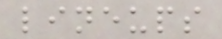lineups
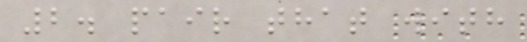2. pair that with
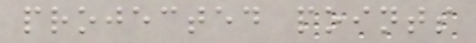projected points
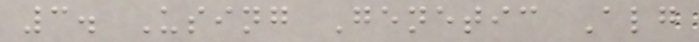3. Using Genetic Alg
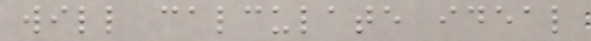will calculate ideal
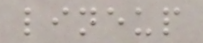lineup
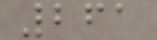261
